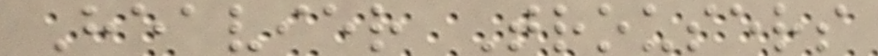Heavier Trousers
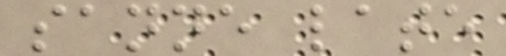sanne late
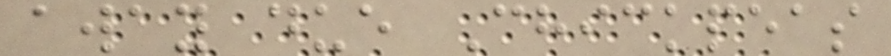away due Chickpeas
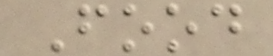Food
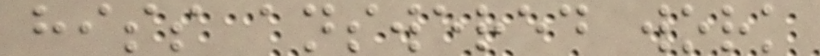hiss answered work
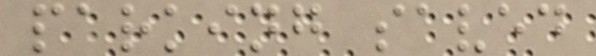parking saved
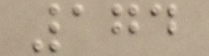174
